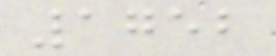1752
